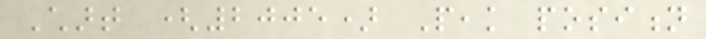Chart (2005) Peak position
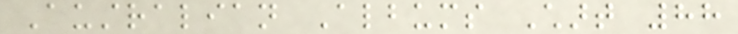Australian Albums Chart 88
